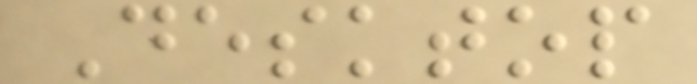Desktop
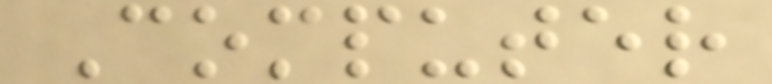Computer
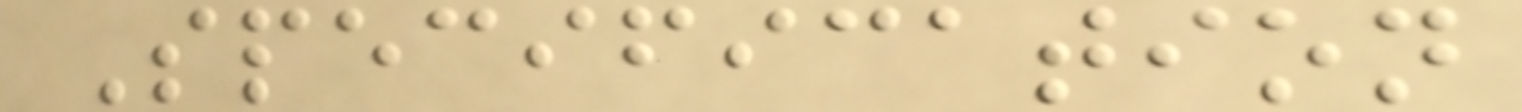Specification
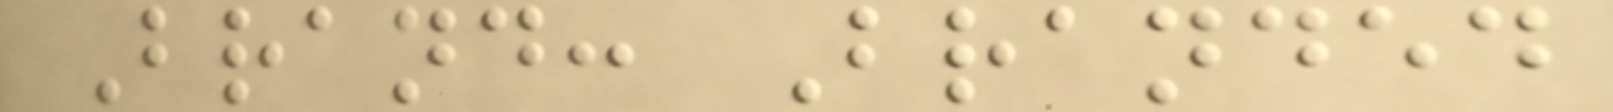Brand: Branded
